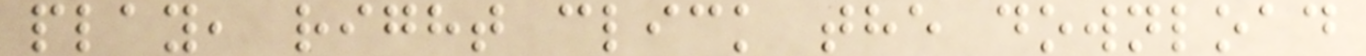play, right click the download
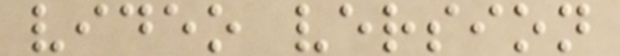video version
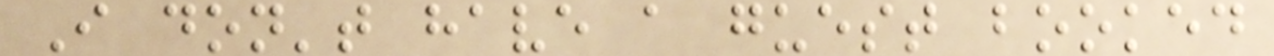I don't have a guest booked
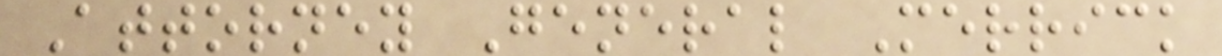Attorney General Merrick
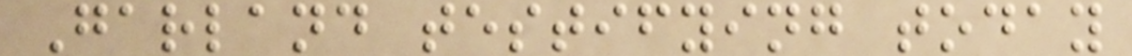Garland testifying today
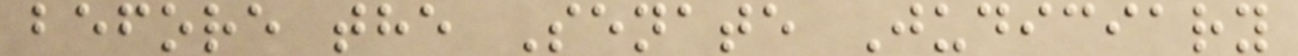before the Senate Judiciary
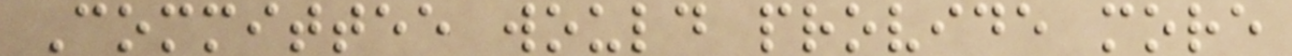Committee would provide more
